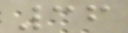36
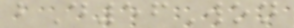bD56Won
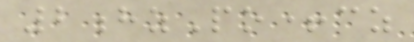2hzPo+cz
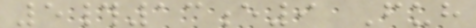5#13e9 Fuh
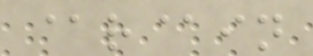@r@in
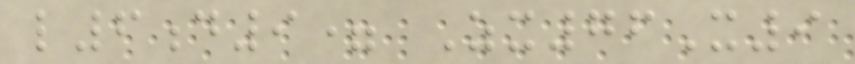l6d9= Zx76X9
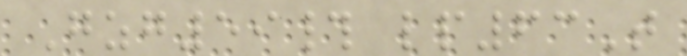Gzg59# lp63T
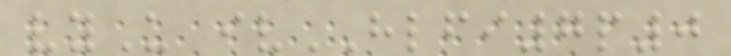vyU ivHLFI7p0
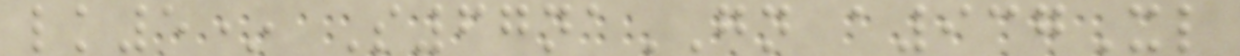lk5* S67naGN a937Xl
